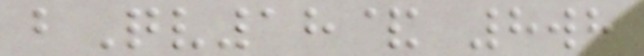bQv18& 8wh
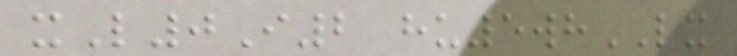xL0I2 hu5whLX
